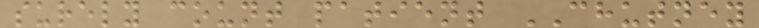surely count patient CHUTNEY
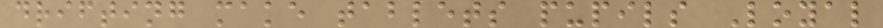drifting make tablets pupils Loyal
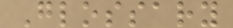Glossary
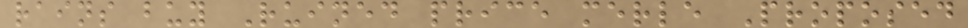rains buy Ruined price merle Proposed
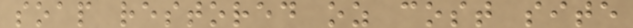soap restored oz cost site
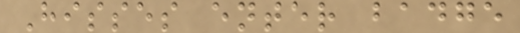Hisses enter badge
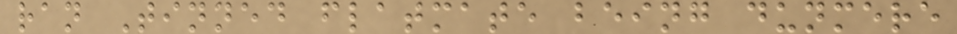ran Tinned flatmate being dunmere
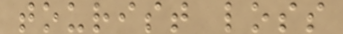tourist loss
